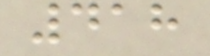418
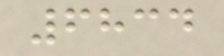6834
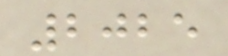2025
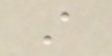A
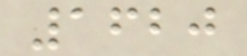1620
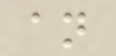an
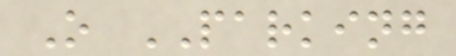O PARKING
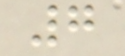7
